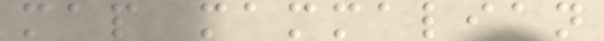map mammalian
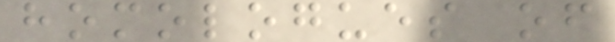homologues of
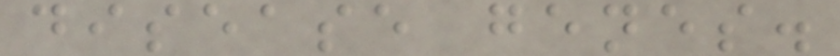disease genes.
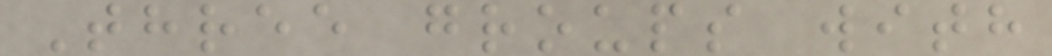Three groups with
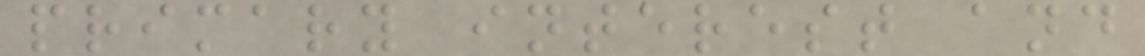primary interest and
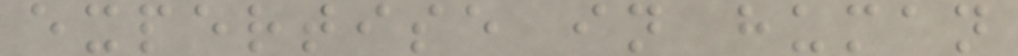expertise in human
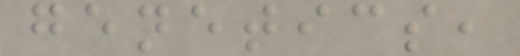genetics,
